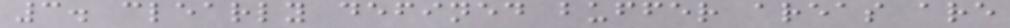3. clearly defined buffer areas are
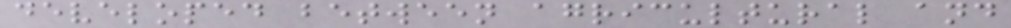developed between agricultural and
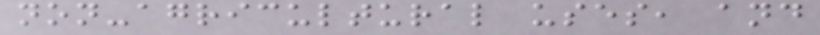non-agricultural uses, and
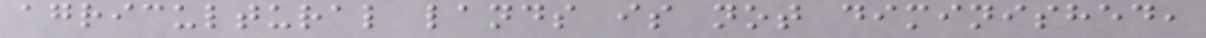agricultural lands is not diminished,
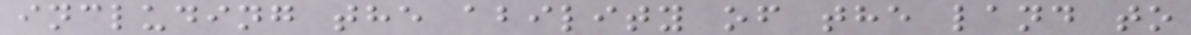including the ability of the land to
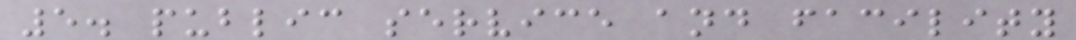5. public service and facility
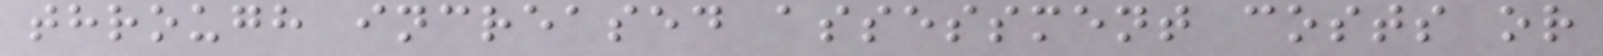through increased assessment costs or
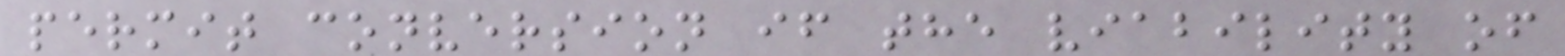permit conversion if the viability of
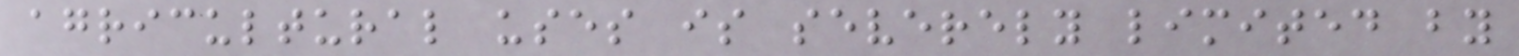agricultural uses is severely limited by
